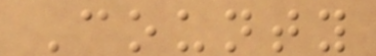County
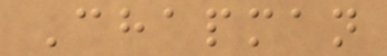Chapman
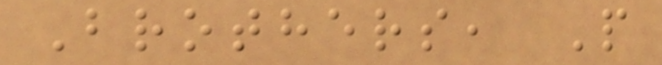Brothers, P
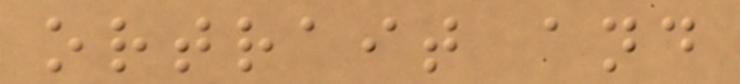ortrait and
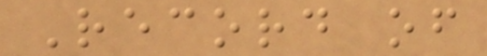Record of
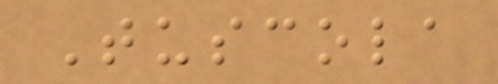Tuscola
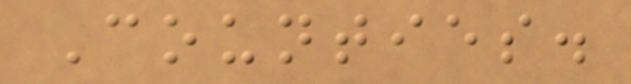Counties.
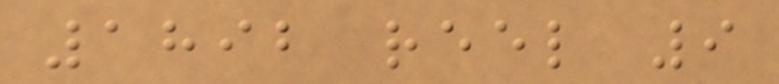1892 reel 9
